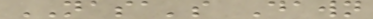NASA's Dawn
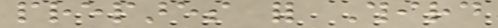prepares for Third
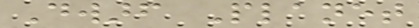Dwarf Planet
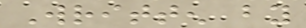Written by
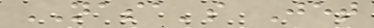NASA's Jet
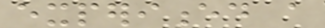experienced a
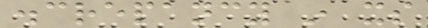discrepancy in its
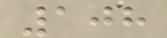108
